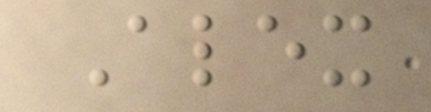Alex
